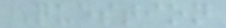Question
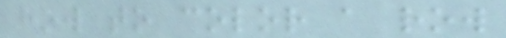how to color a row
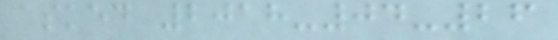asked 2018-04-26
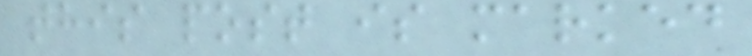this post is marked
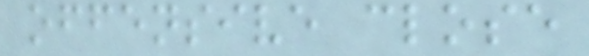offensive close
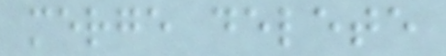merge delete
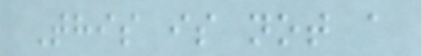This is not a
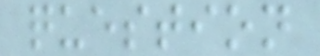question
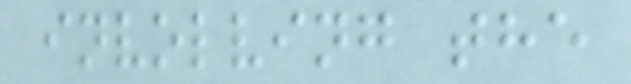involving the
